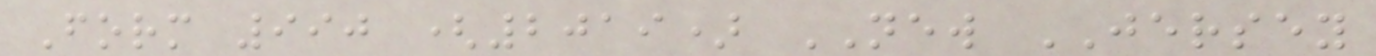Form 990 (2019) NEW JERSEY
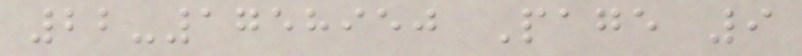22-1758950 Page 9
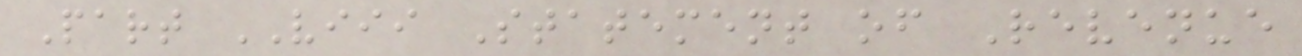Part VIII Statement of Revenue
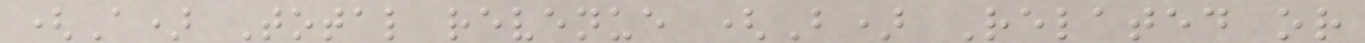(A) Total revenue (B) Related or
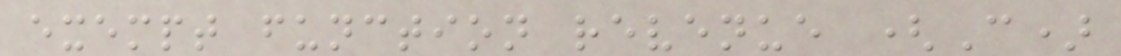exempt function revenue (C)
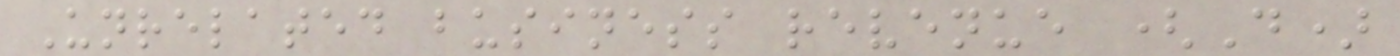Unrelated business revenue (D)
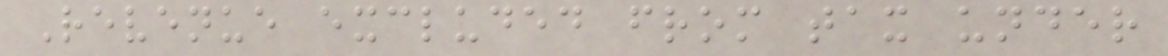Revenue excluded from tax under
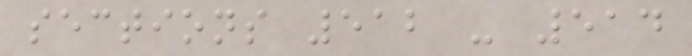sections 512 - 514
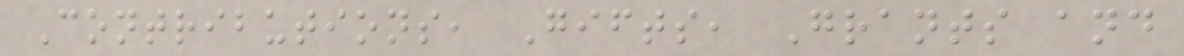Contributions, Gifts, Grants and
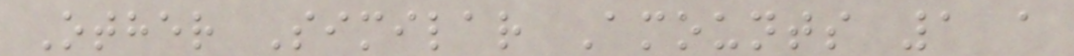Other Similar Amounts 1 a
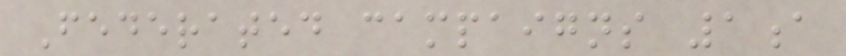Federated campaigns 1a
